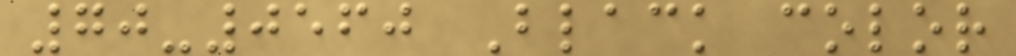70-0560 Black color
